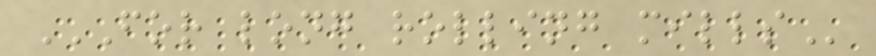FOR LONG ROLLING MILLS
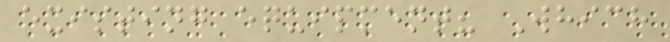existing equipment? Which
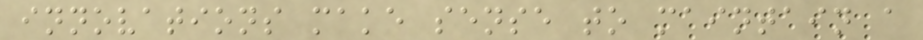innovations make sense to maintain a
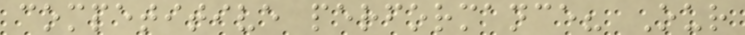competitive performance? Our
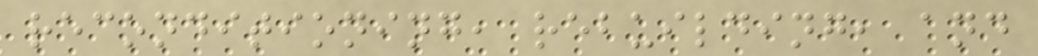reconditioning, rebuilding, and
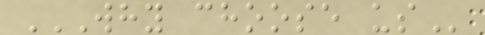WHY CHOOSE US
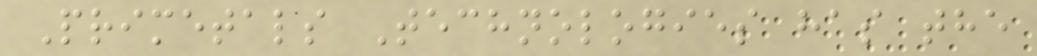Primetals Technologies has the
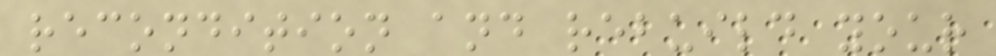recondition and rebuild your
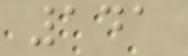141
